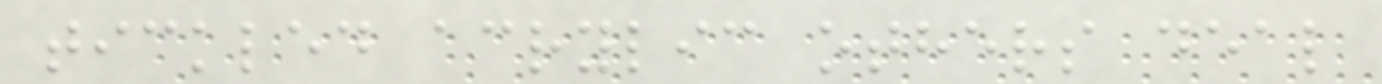tickled acrylic others deal
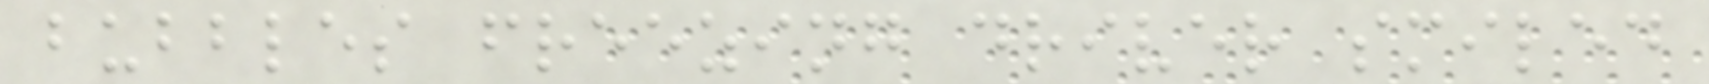bubbles freezing driver smiled
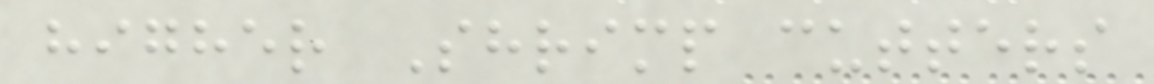higher Shrimp cutters
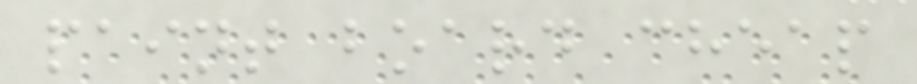paint board cheap
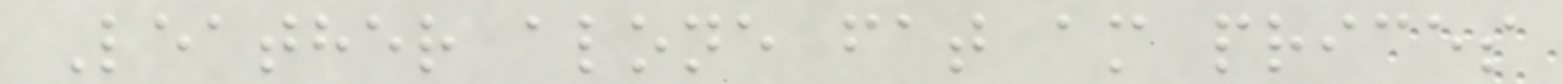Leather alone fat am prices
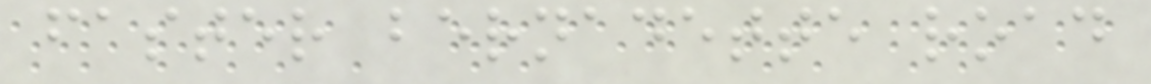faster bernadette road
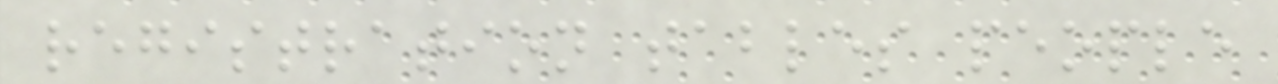registration tables people
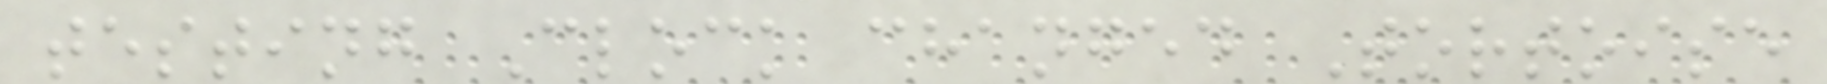testing Clock changed Tortoise
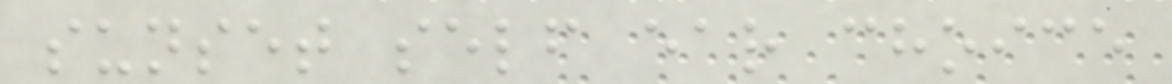sunset self ear choice
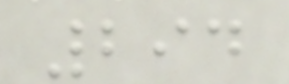294
